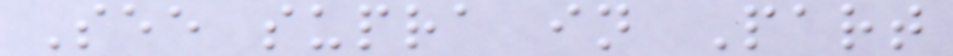See supra in Part
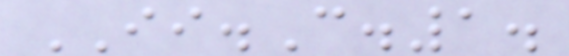II.C.1.
